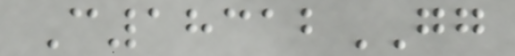C18312GG
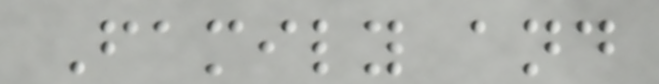Family and
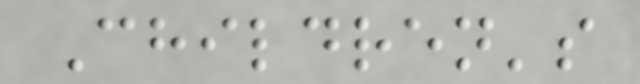Children's
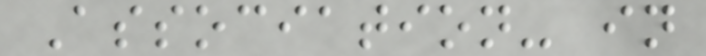Association- in
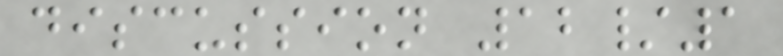discussion 12/1
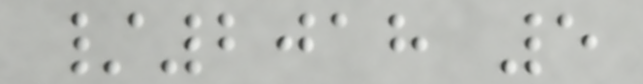/2018 5
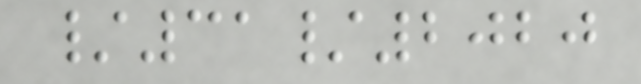/31/2020
